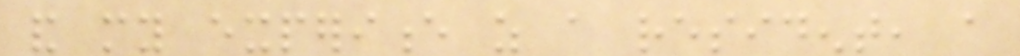and my experience as a resident, a
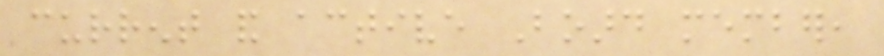current and active Board member,
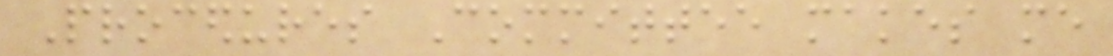Procedures Committee makes me
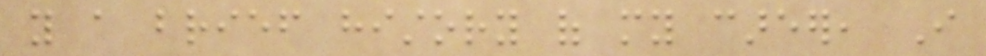you a brief history of my career, I
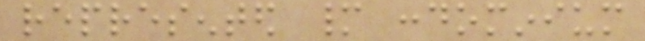represented many condominium
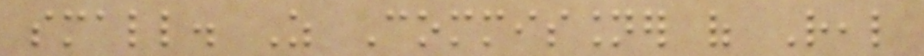small. As Commissioner of Real
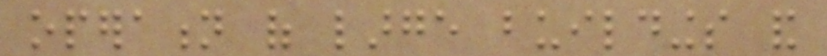operation of large buildings and
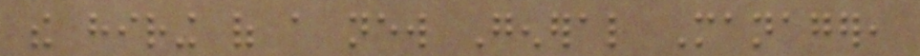the hiring of a new General Manager,
